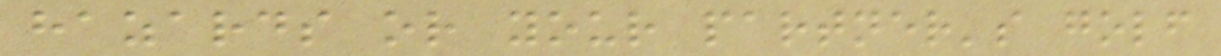hazards or your partner's golf
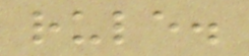rule.
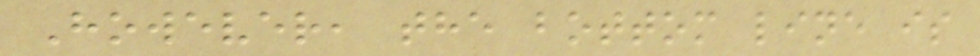However, the bottom line is
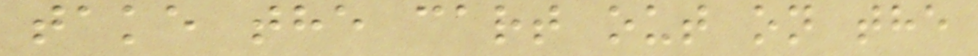take the cart out on the
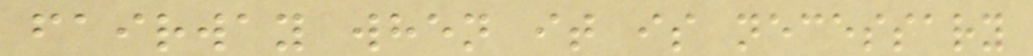fairway when it is necessary
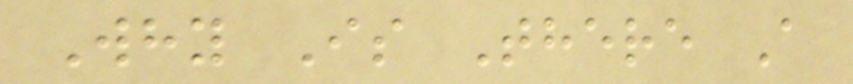Why Is There A
